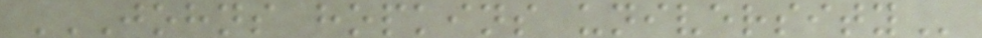JOHNS HOPKINS UNIVERSITY
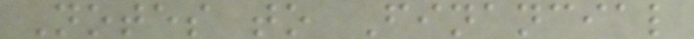Notes to Financial
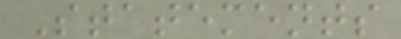Statements
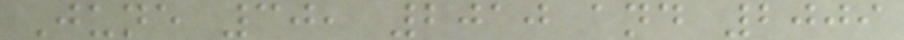June 30, 2010 and 2009
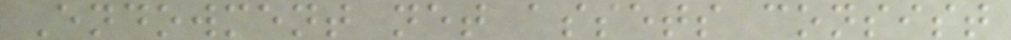Endowment net assets consist
